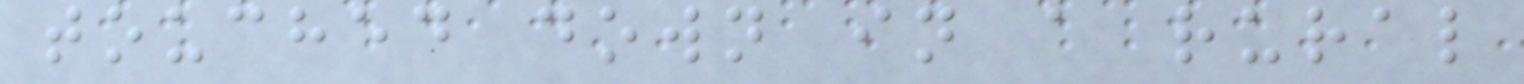touched down in a rural
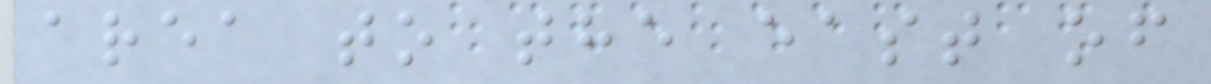area to the east of
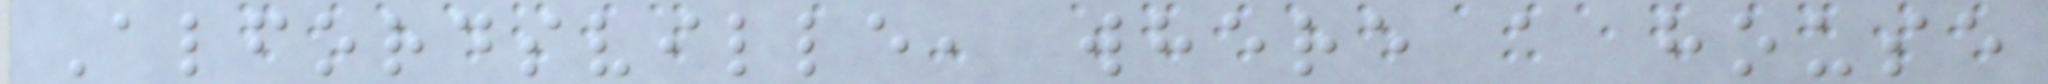Alfordsville, where a house
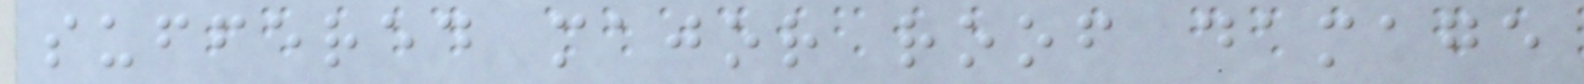suffered major roof damage
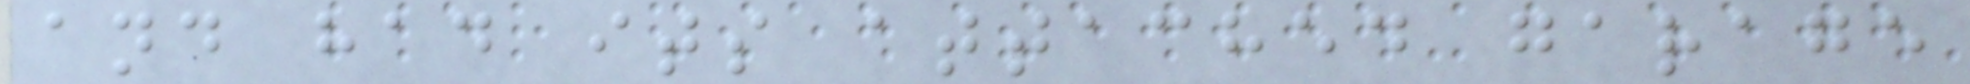and had its attached garage
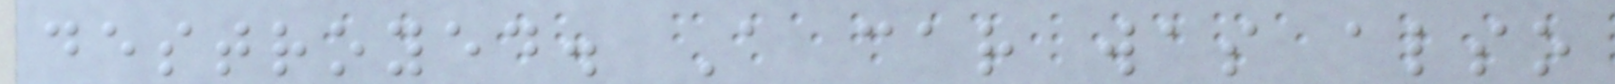destroyed. A car was also
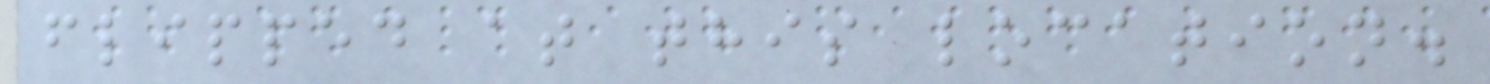flipped at this location.
